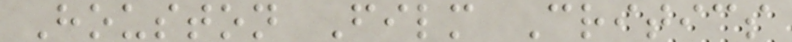Houston Film Critics
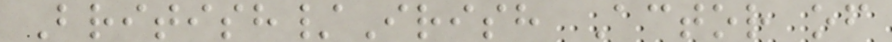British/Irish Actor of
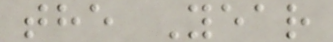the Year
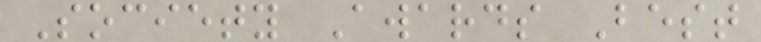Society Awards Best
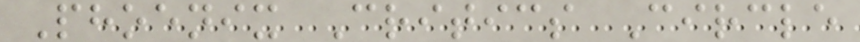Phoenix Critics Circle
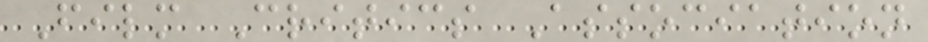Film Critics Association
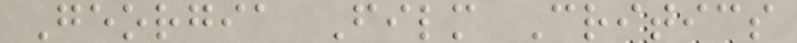Georgia Film Critics
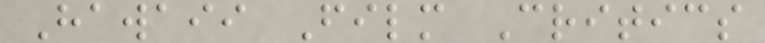Hawaii Film Critics
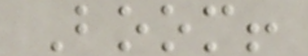Boom!
